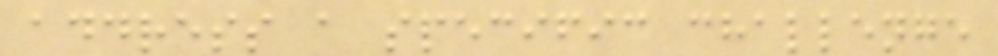address a specific challenge
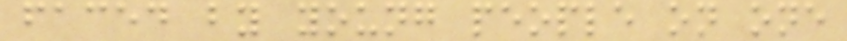faced by young people on one
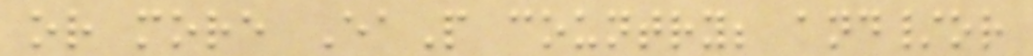or more EaP country; and/or
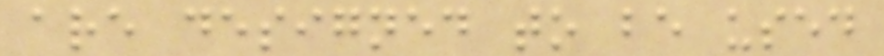are designed to be used
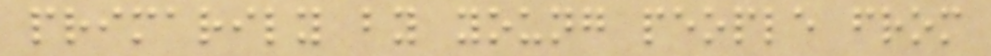primarily by young people from
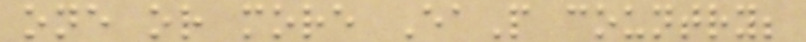one or more EaP country;
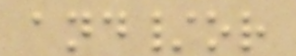and/or
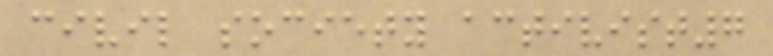civil society activist7
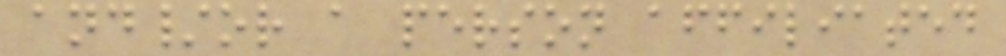and/or a person affiliated
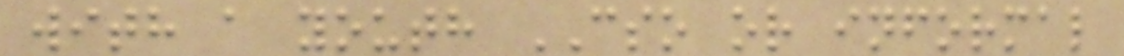with a youth CSO or informal
